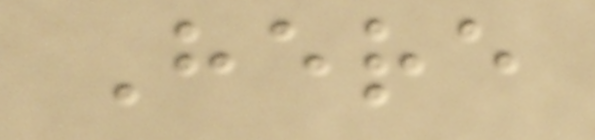Here
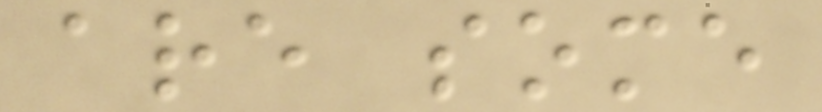are some
